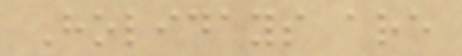Holidays are
